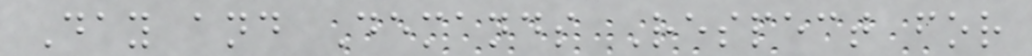Day and Demands Respect for
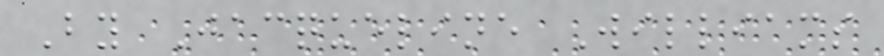By Jacqueline Williams
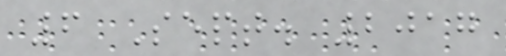6 Sept. 2017
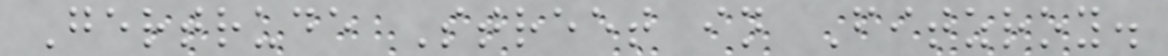Gertrude Street in Fitzroy.
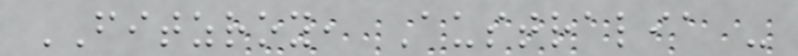FITZROY, Australia -
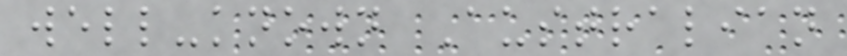well-known Australian
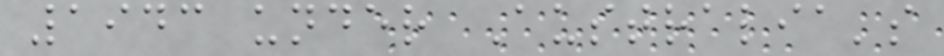1943 under Australia's
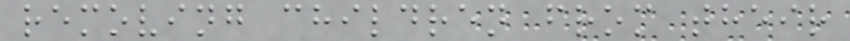removing children from their
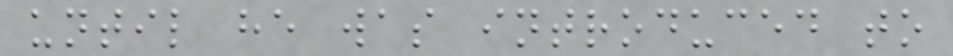until he was introduced to
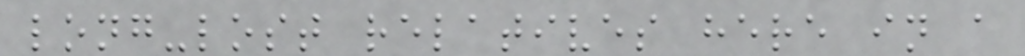long-lost relatives here in a
